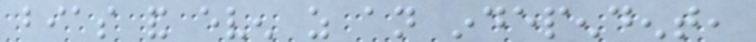bias and even as an independent,
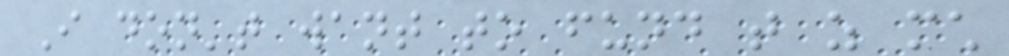I don't want to fund that as much
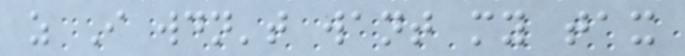as I wouldn't want my tax
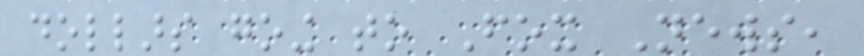dollars going to Fox News,
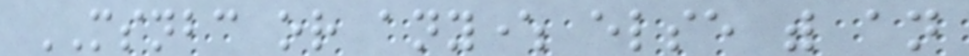MSNBC or anywhere else with an
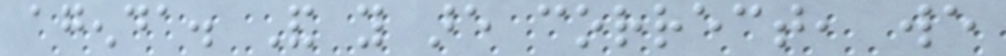agenda. And you are correct, we
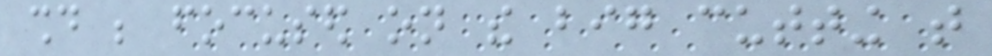should be focused on the big cutting that
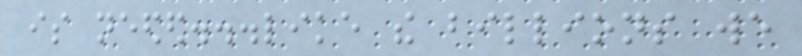is needed...like the billions we
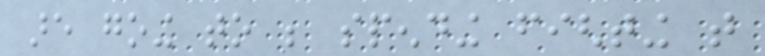are going to be spending fighting that
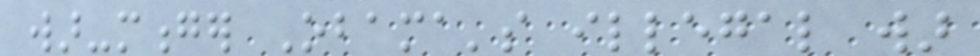war-monger Obama's illegal war
